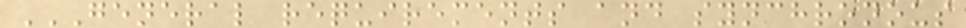GENERAL REQUIREMENTS AND SYNCHRONOUS
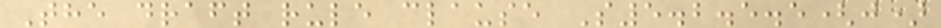The draft rule clause S5.2.5.5(j)
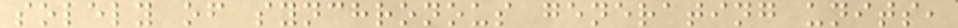solely of synchronous generating units,
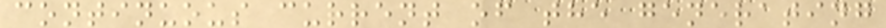continuous current of the generating
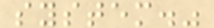system."
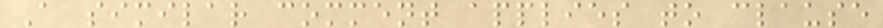A similar comment applies to clause
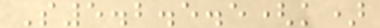S5.2.5.5(k)
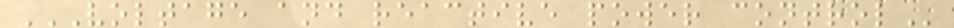VOLTAGE AND REACTIVE POWER CONTROL
